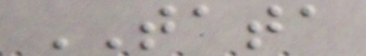TATA
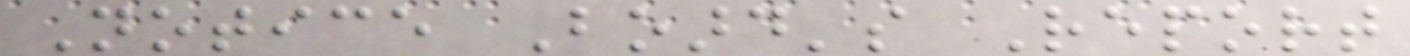Notice Board's Report
